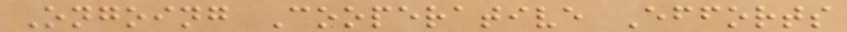Ongoing Cooperative Efforts
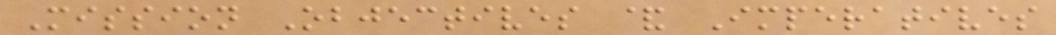Mission Objectives & Imperatives
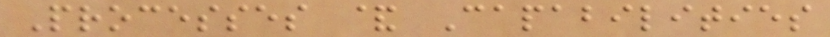Processes & Capabilities
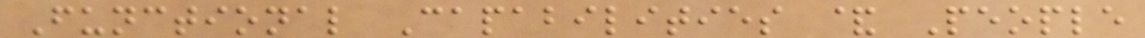Functional Capabilities & People
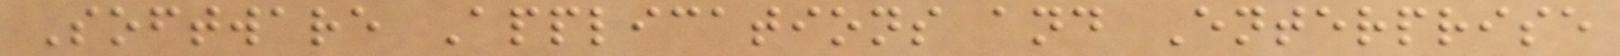Software Applications and Enterprise
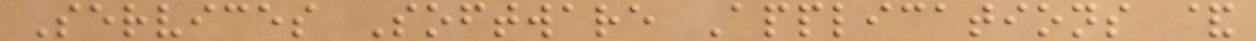Services Software Applications &
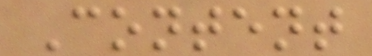Content
